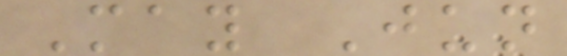May Jun
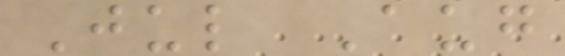Jul Aug
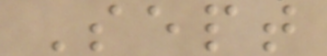Sept
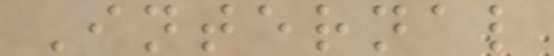Internal
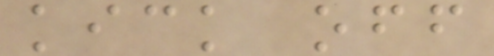kick off
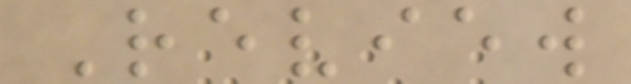Review
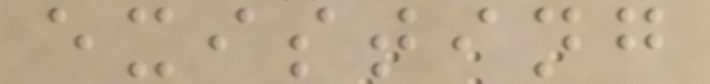existing
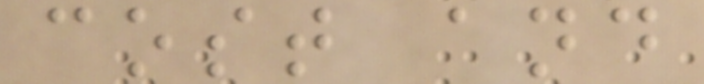cost and
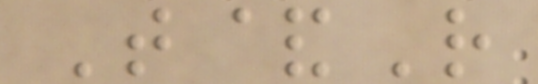T&R
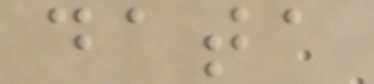data
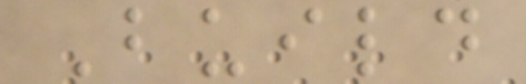Build
